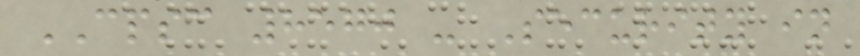CPSC 8570 - Security in
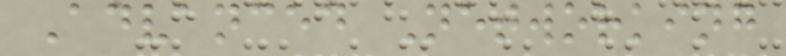Advanced Networking
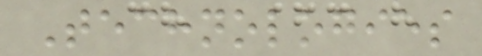Technologies
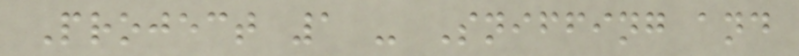Project 1 - Sniffing and
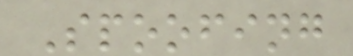Spoofing
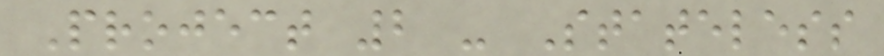Project 2 - Stateless
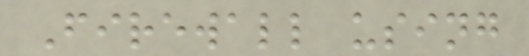Firewall using
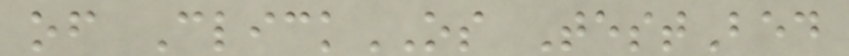of ClickOS TestBed
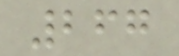267
